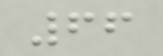66
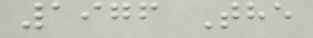1976 The
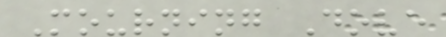Mourning Dove
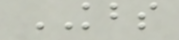KBS
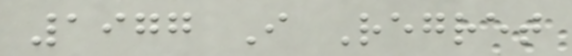1977 I Regret
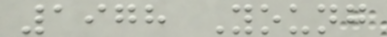1978 Young
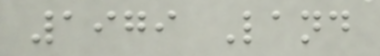1979 Land
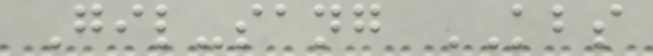Gil-sang KBS
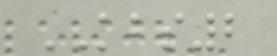KBS2
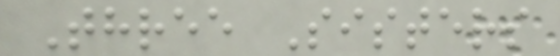Three Sisters
